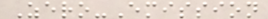Zero-Emission
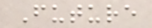Future
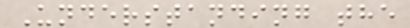Understanding the
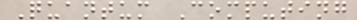Quantum Computing
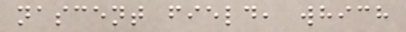nascent field, which
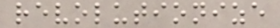revolutionize
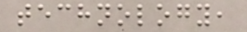technology,
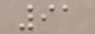91
